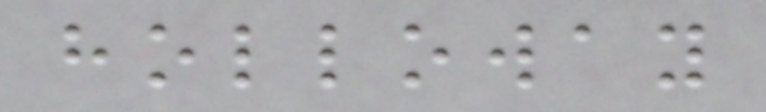holloway
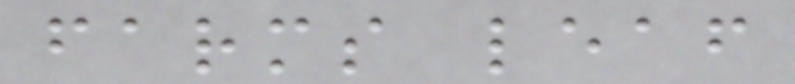farms leaf
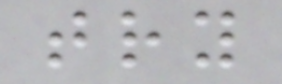try
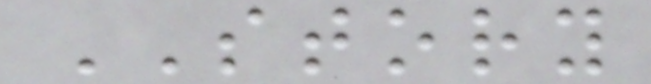STORY
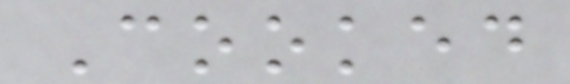Cooked
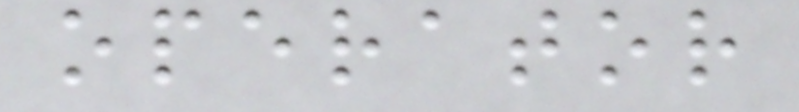operator
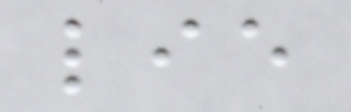lie
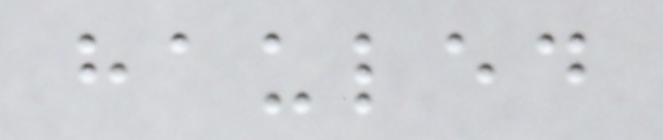hauled
